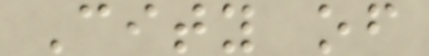City of
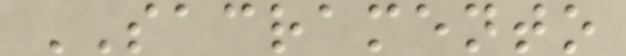SACRAMENTO
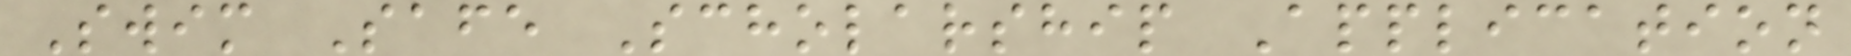Swim Safe Scholarship Application
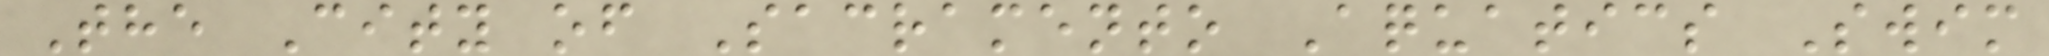The City of Sacramento Aquatics Swim
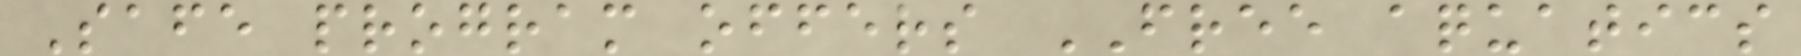Safe program offers FREE aquatics
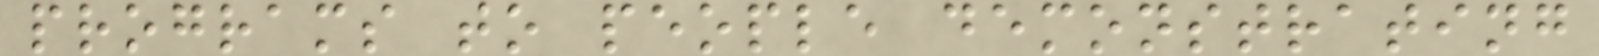programs to people demonstrating
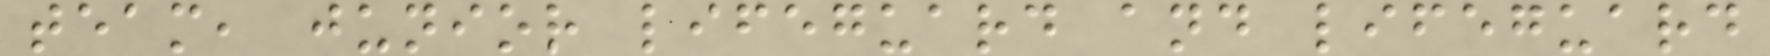team, junior lifeguard and lifeguard
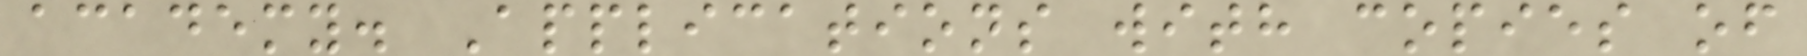academy. Applications with copies of
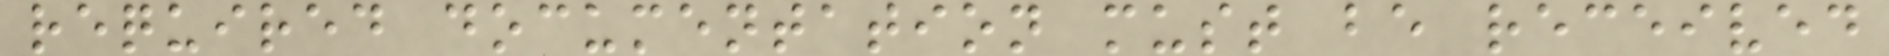required documentation must be received
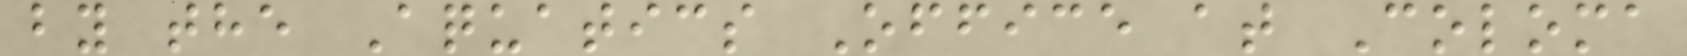by the Aquatics Office at Coloma
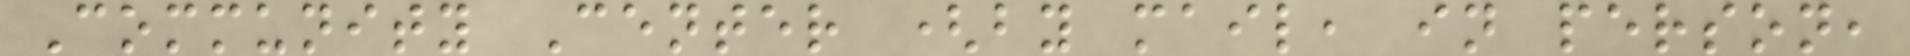Community Center (by mail, in person,
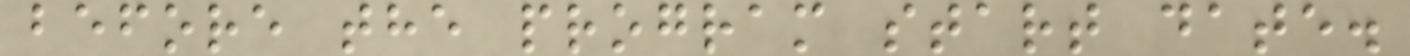before the program start date.
